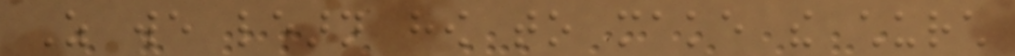As we learn how to make the church
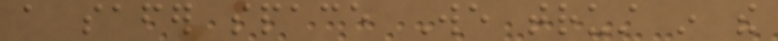a safer space We trust in the
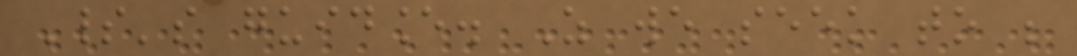Spirit's guidance. As we seek to be
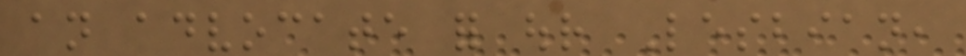an advocate for our Lesbian,
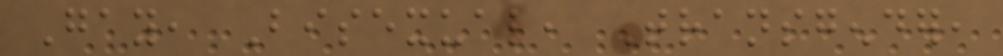Gay, Bisexual, Transgender,
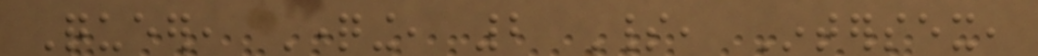Queer, Questioning, 2 Spirit, Intersex,
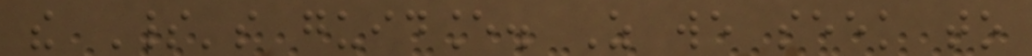the Spirit's guidance. As we seek to
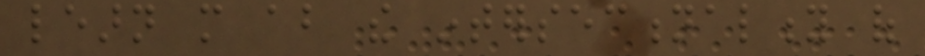learn more about the intersectionality of
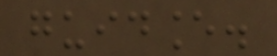guidance.
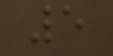5
